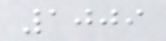1009
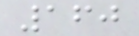160
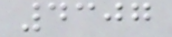4307
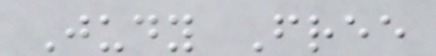Judy Free
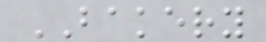BAKERY
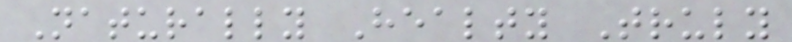Naturally Healty Truly
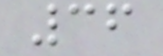36
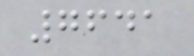7641
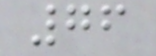76
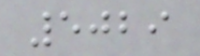5029
